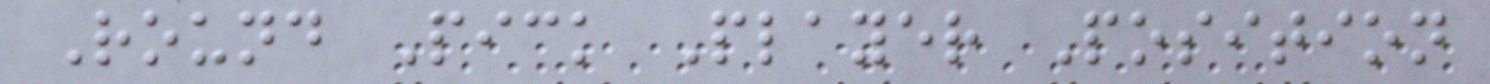Round Pick Player Position
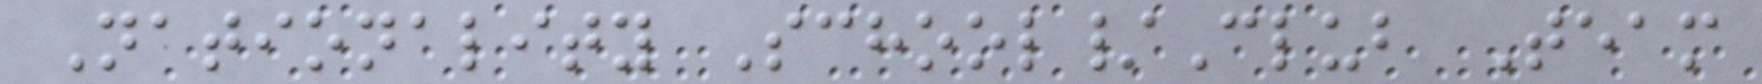Nationality School/Club Team
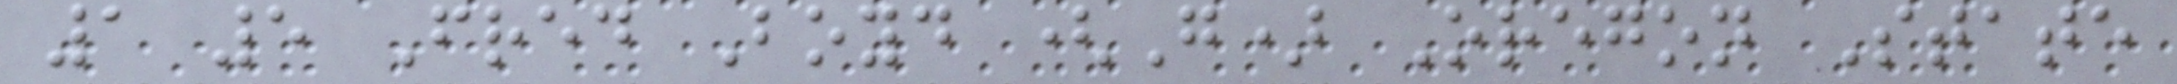1 5 Fred Boyd (G) Oregon State
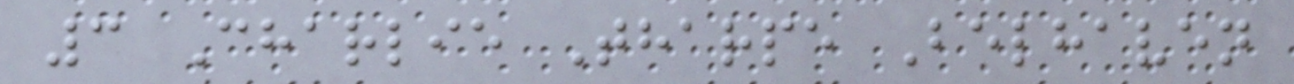3 Charlie Tharpe Belhaven
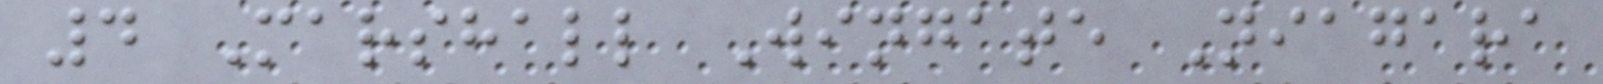4 Marshall Wingate Niagara
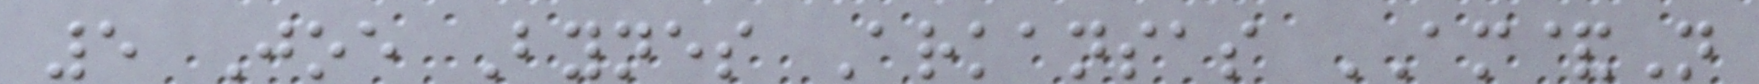5 Joe Bynes Arkansas AM&N
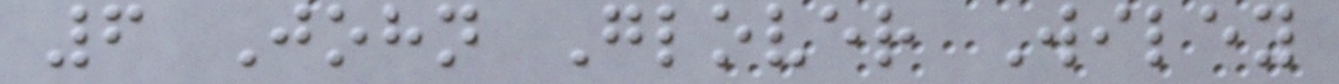6 John Glover Wiley
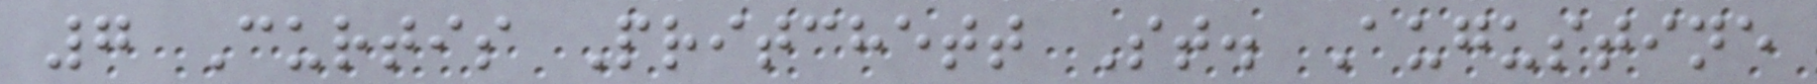7 Curtis Pritchett St. Augustine
